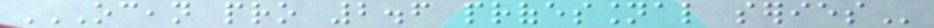OCEAN PRO 2.6 PROFESSIONAL SERIES
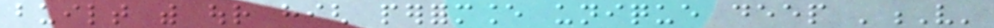built with our high performance unique deep 'V'
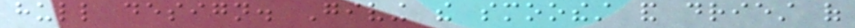hull design. Giving the smoothest and driest of
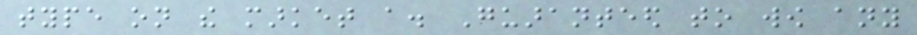type on the market a. Guaranteed to wow any
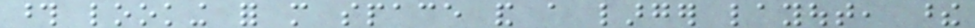those looking for more space and a larger layout, these
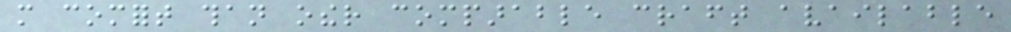more comfort than other comparable craft available
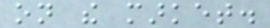on the market.
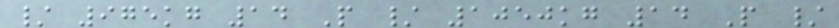/ 975kg 14 People / 1050kg 14 People /
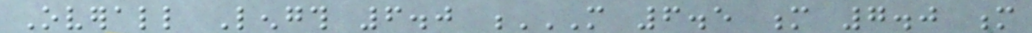Overall Length 6.0 M 6.5 M 7.0 M
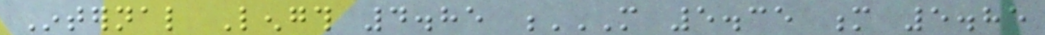Internal Length 4.85 M 5.35 M 5.85
